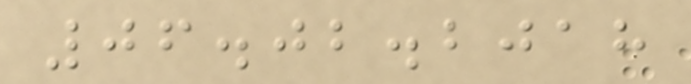06.02.2018
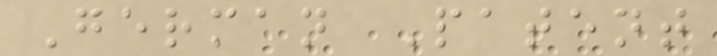German Patent
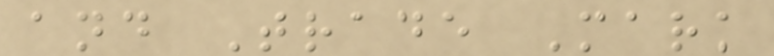and Trade Mark
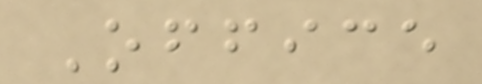Office
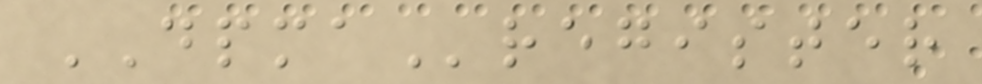DPMAregister
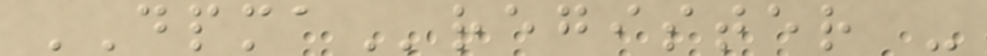DPMAregister -
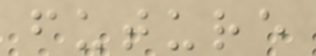future
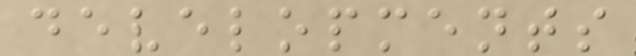developments
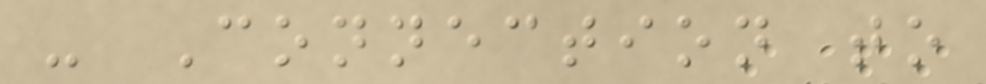- Connection to
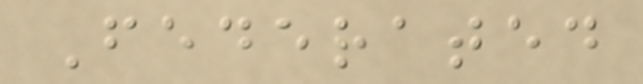Federated
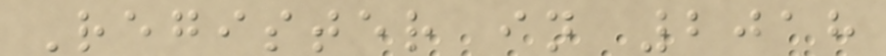Register in 2018
